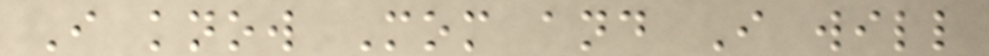I know Mom and I will
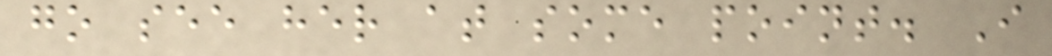go see her at some point. I
